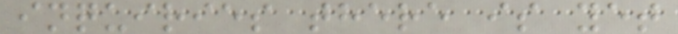inquiries there is yet
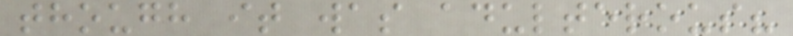though it was adulterous?
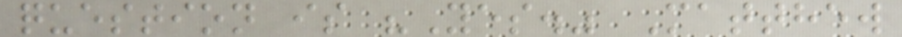question is "Yes." Matthew
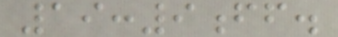19:9ff.
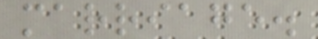marriage.
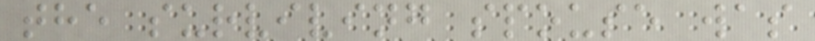the surviving spouse was
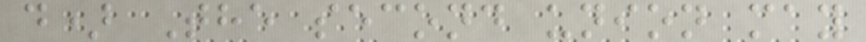d) The second union may
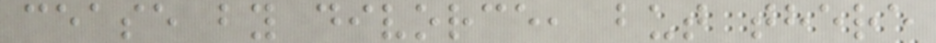cease by divorce, but there
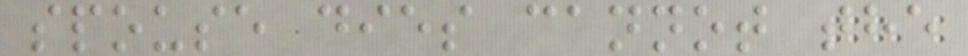spouse dies cannot the
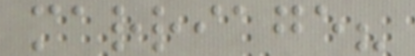marriage?
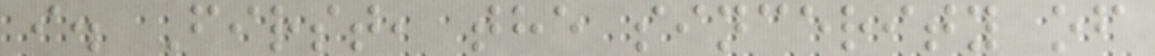i. First, the sincerity of
